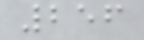256
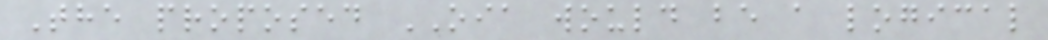The proposed OIA would be a logical
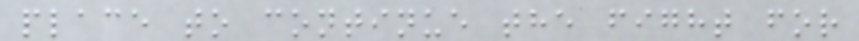place to continue the fight for
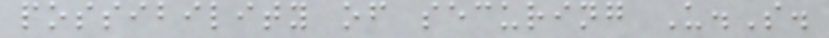possibility of securing U.S.
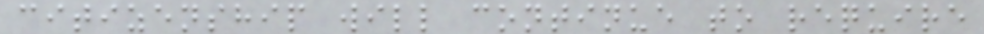citizenship will continue to require
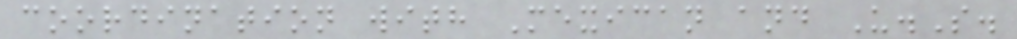coordination with Mexican and U.S.
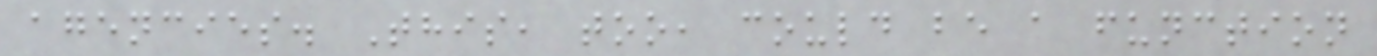agencies. This, too, could be a function
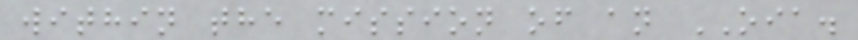within the mission of an OIA.
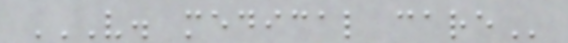V. MEDICAL CARE
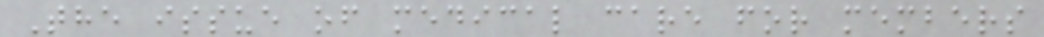The issue of medical care for members
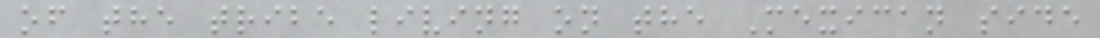of the tribe living on the Mexican side
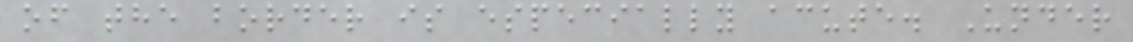of the border is especially acute. Under
